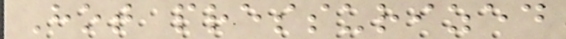Hot pressurized
